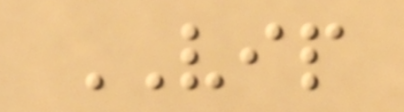VIP
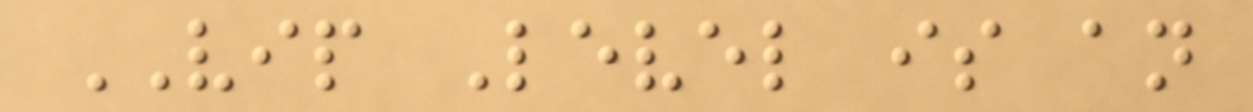VIP Level is an
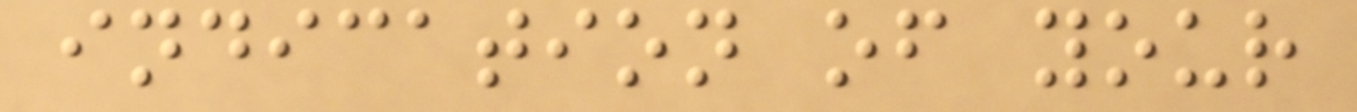indication of your
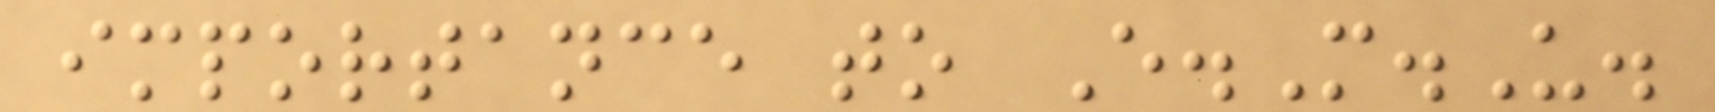importance to E.M.U.
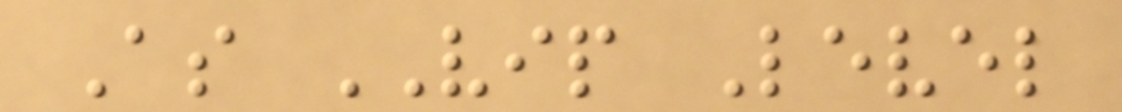As VIP Level
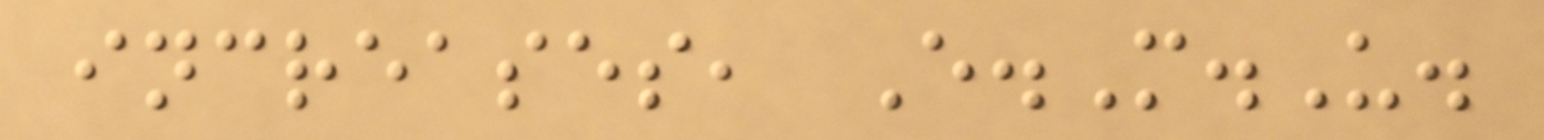increases, E.M.U.
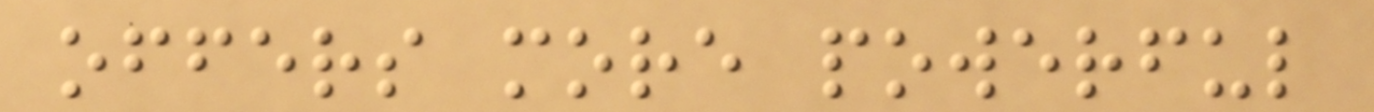offers more powerful
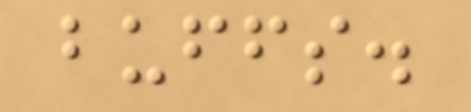buffs.
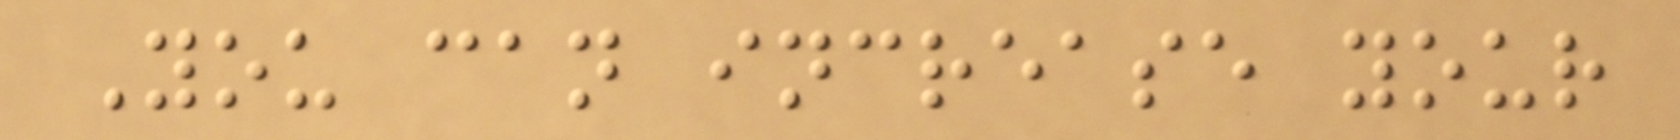You can increase your
